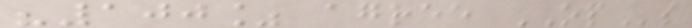"100% agree OPs
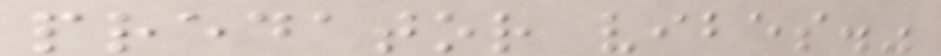predator vibes."
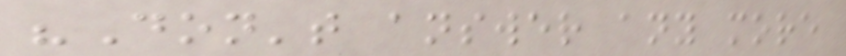"Don't answer any more
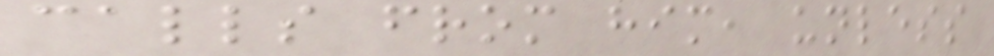calls from him, unless
